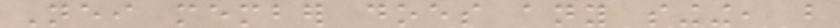Neither member does any singing, but
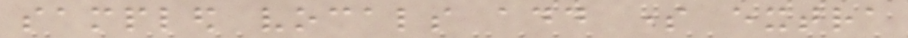sampled vocals add some extra
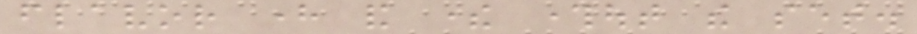flavor here and there throughout the set.
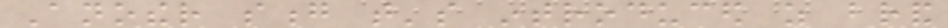Another song that's introduced as brand
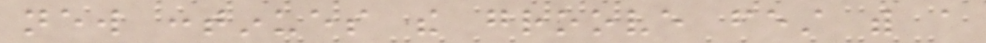new continues the groove fest with a
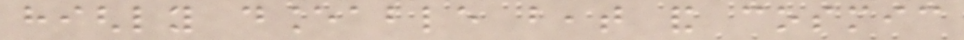highly danceable beat and cosmic
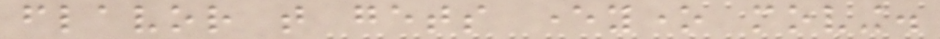flavor that gets everyone moving.
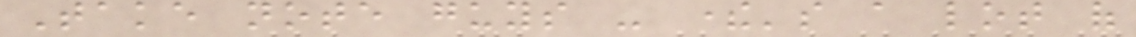Take note guys - there's a lot of
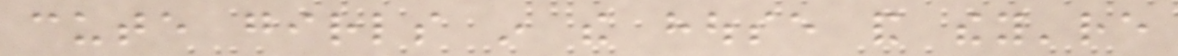cute girls in the house and they're
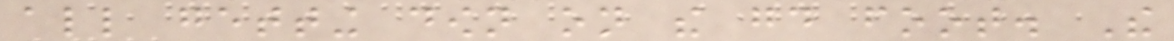all getting down on the good foot. The
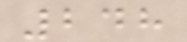248
